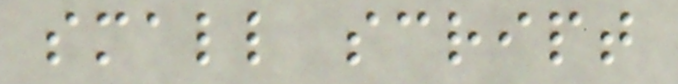small script
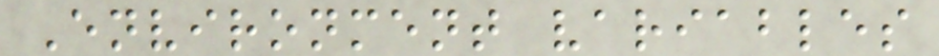Environment variables
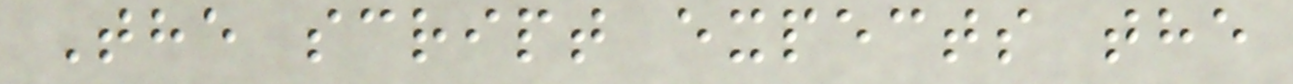The script expects the
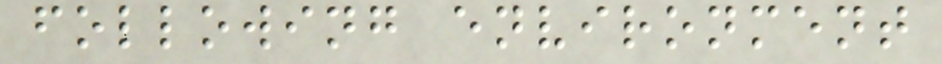following environment
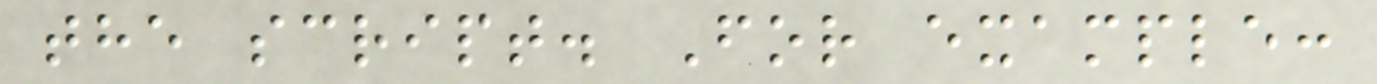the script. For example:
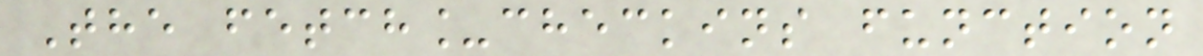The fetch_checkins function
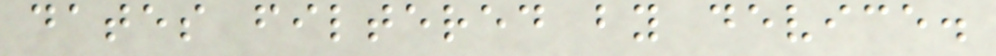dates filtered by device.
